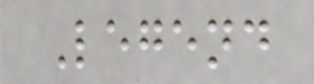Legend
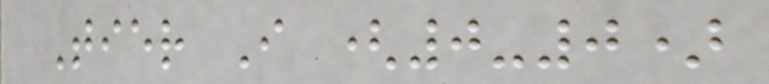Tier I (0-0)
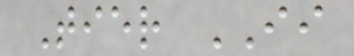Tier II
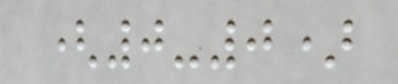(0-0)
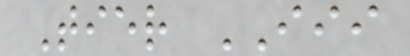Tier III
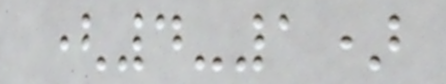(4-1)
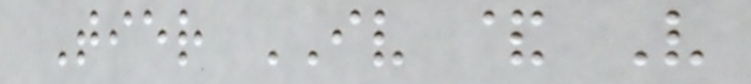Tier IV & V
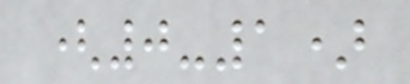(0-1)
